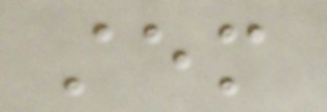stem
